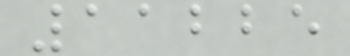11225
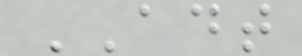ADT
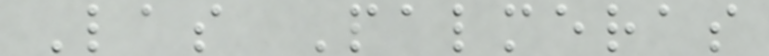Las Palmeras
